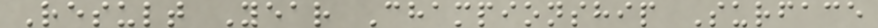Result Year Championship Surface
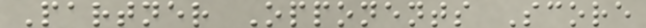Partner Opponents Score
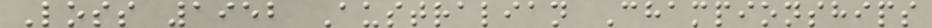Loss 1952 Australian Championships
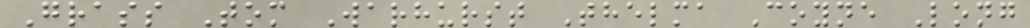Grass Tom Warhurst Thelma Coyne Long
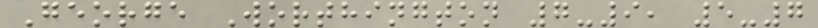George Worthington 7-9, 5-7
